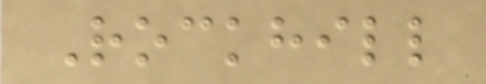Rockhill
